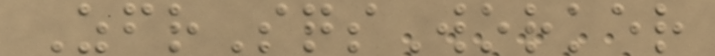ZfrSqsWorker
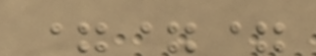===
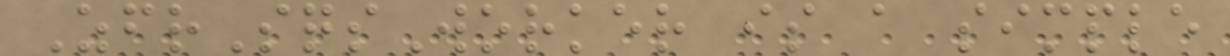ZfrSqsWorker is a simple
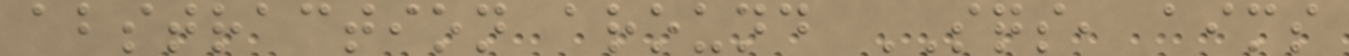abstraction around SQS, aims
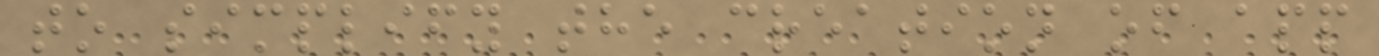to simplify the creation of app
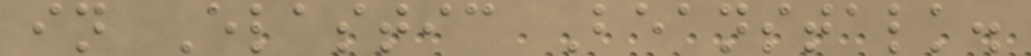in Elastic Beanstalk.
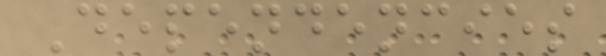Dependencies
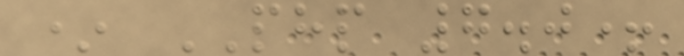* PHP 7.0+
